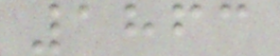1863
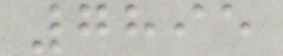7895
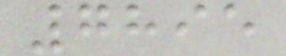7895
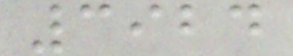3924
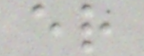er
